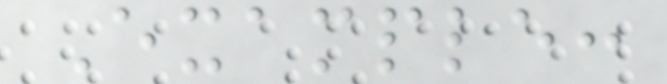Example:
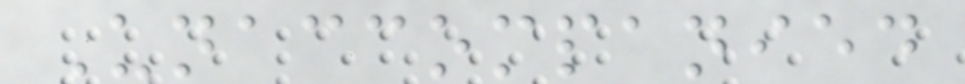Unaccompanied
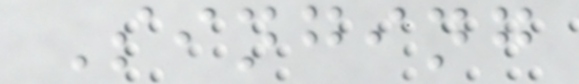Singing
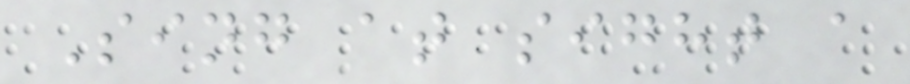Sing at sight a
